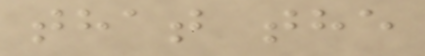that the
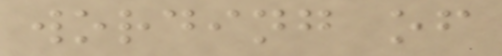wording of
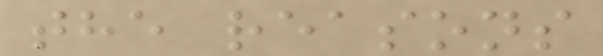the reasons
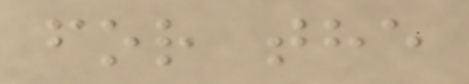for the
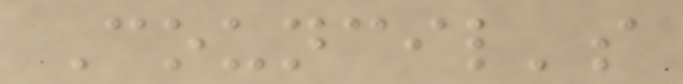Council's
